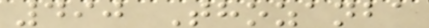490 Thozanba
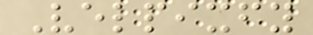Velpixfy
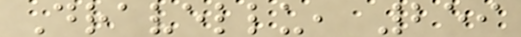Dravellu, 259
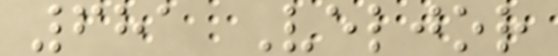681 Veljor
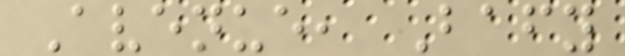Avenue, Bafy
